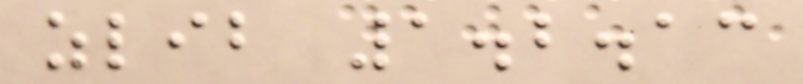zlib 1.2.13
